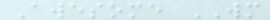Awesome WM
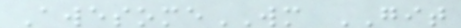AwesomeWM GIT
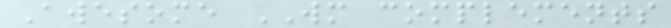Awesome WM complements
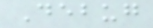Debug
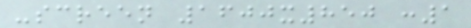-screen 1600x850 :1
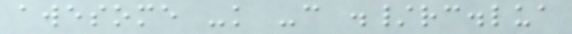awesome -k -c ./rc.lua
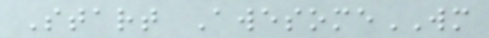Start AwesomeWM
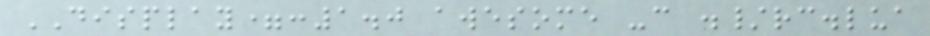DISPLAY=:1.0 awesome -c ./rc.lua
